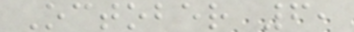October 6,
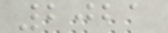2021
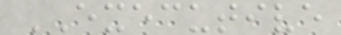EXECUTIVE
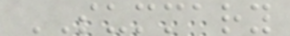SUMMARY
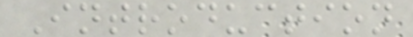Introduction
